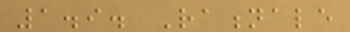1.9. Rationale
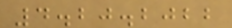4.20.2022
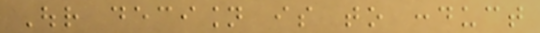Our decision is to conduct
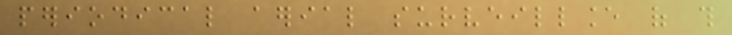periodical aerial surveillance of this
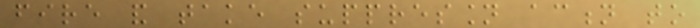fire and take suppression action to
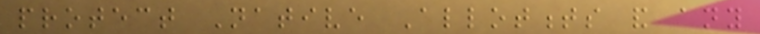protect Native Allotments and any
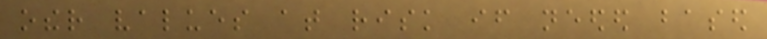other values at risk if needed based
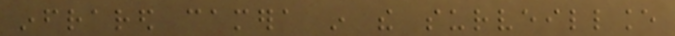infrared camera in the surveillance
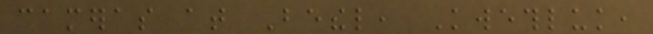cameras at Bethel, Kwethluk,
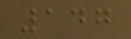147
